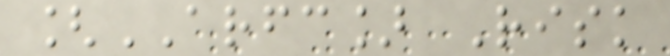[ARFC] Risk
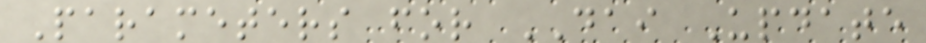Parameters for DAI Update
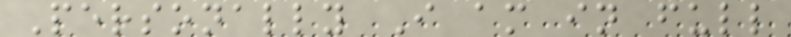Personally I am in full
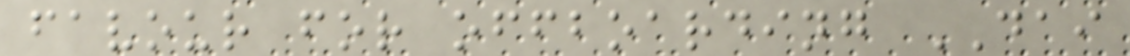favour for offboarding DAI
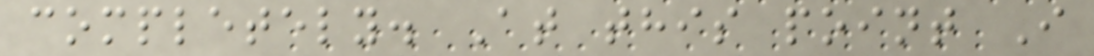completely. At this point I
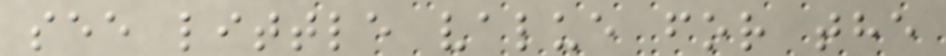see little value for the
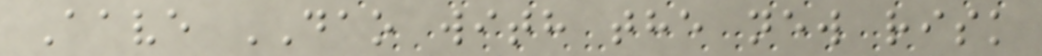Aave DAO with the new risk
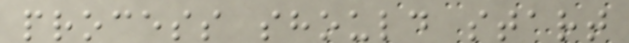process should start
